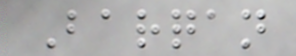Barqan
